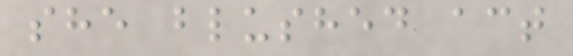she blushed act
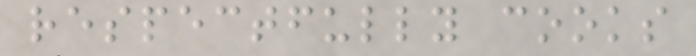respectfully cooks
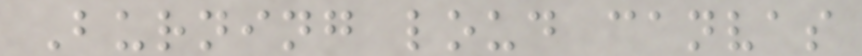Burning loud canvas
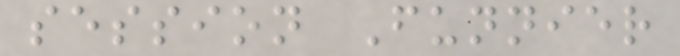session Funnier
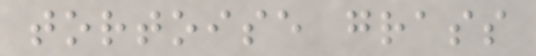tortoise grass
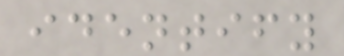identify
